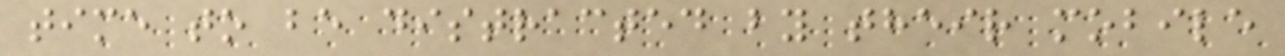time to be distracted by their mobile
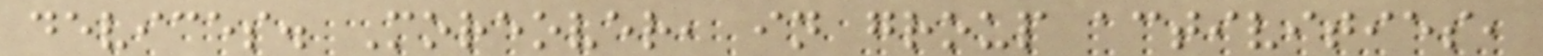devices. Moreover, in group activities,
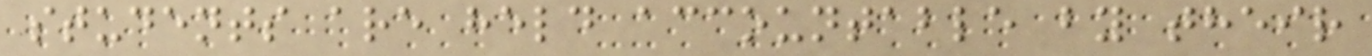students are held accountable by their
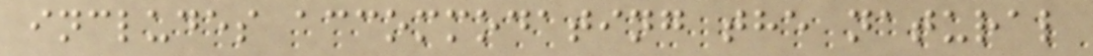includes accommodating the natural
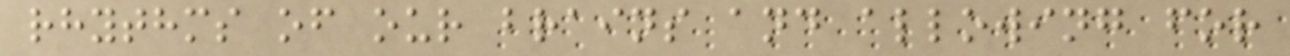rhythms of our brains and allowing for
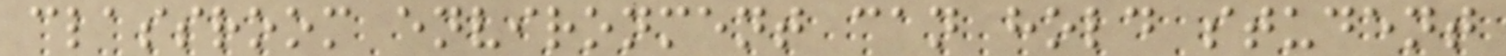classroom environment can hold student
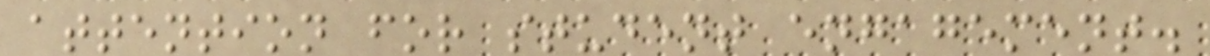attention for student engagement.
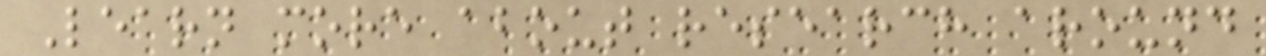Learn more about research around
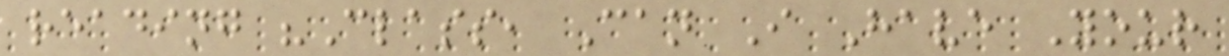reading "Class, Can I Have Your
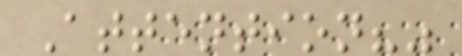Attention?"
